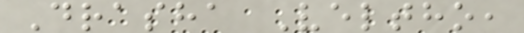Drasha Veltho,
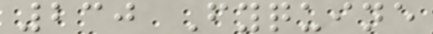230 Fyquine
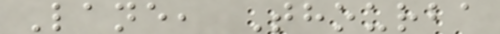Lane, Thourba
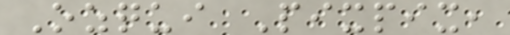Ozqui Pixpix,
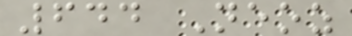644 Neoz
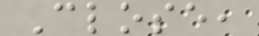Close,
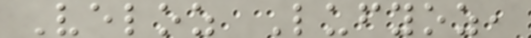Veloz Lufyoz,
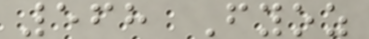568 Fyoz
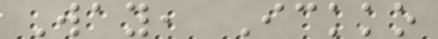Way, Ickko
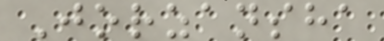Jorzansha
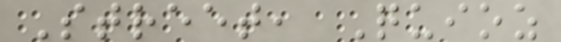Street, Quioz
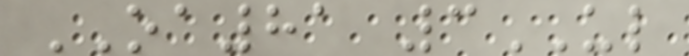OA81 3UL
